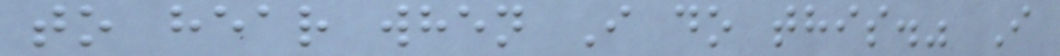to hear when I do this." I
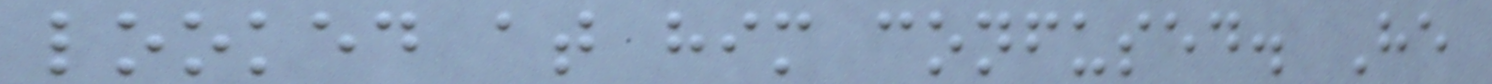looked at him confused. He
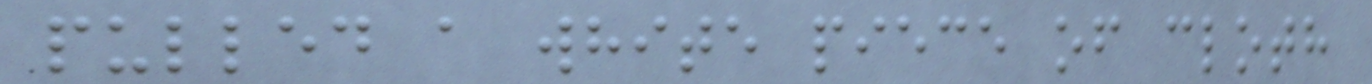pulled a white piece of cloth
